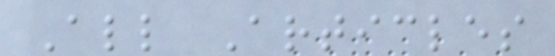All Articles
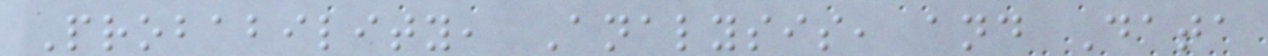Probability, Analysis, and Data
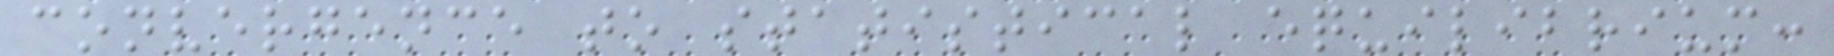convergence to statistical equilibrium:
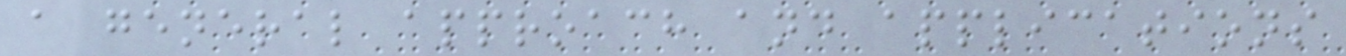a general approach and applications
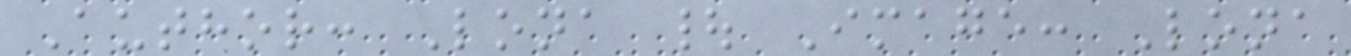Author: Lona | Image: Lona
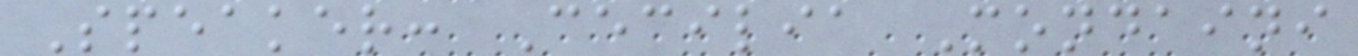Speaker: Cecilia Mondaini
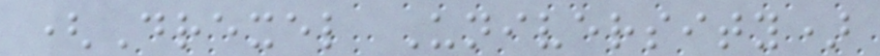(Drexel University)
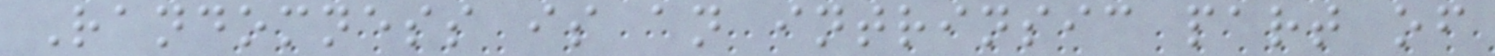Randomness is an intrinsic part of
